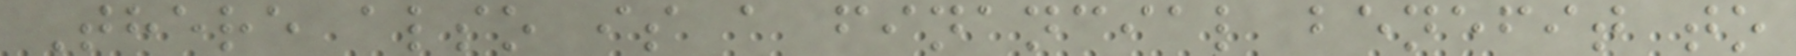There also is a financial benefit to
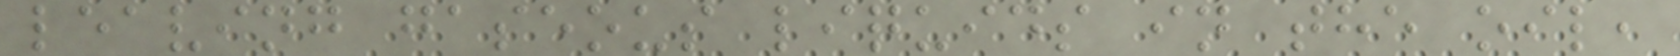leaving gaseous liquids in the oil,
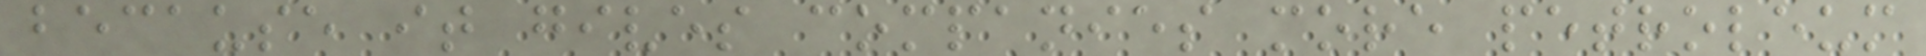because it gives companies more petroleum
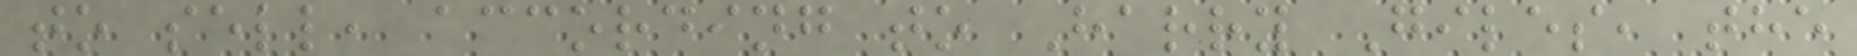to sell, according to Harry Giles, the
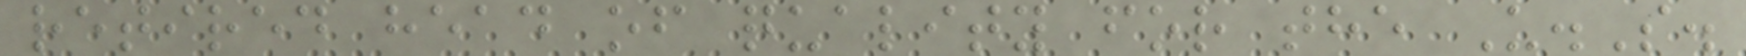retired head of quality for the U.S.
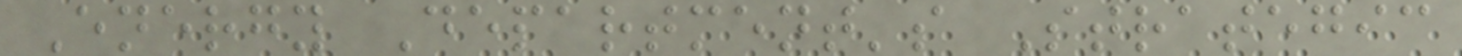Energy Department's Strategic
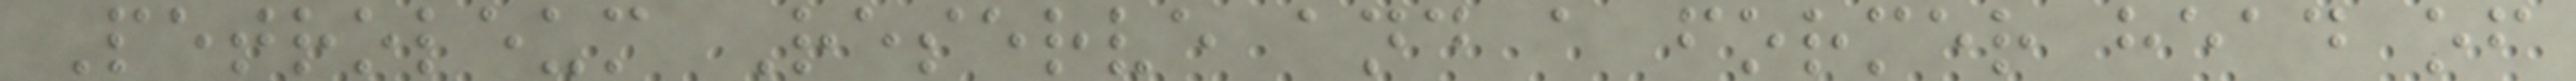Petroleum Reserve and a former head of
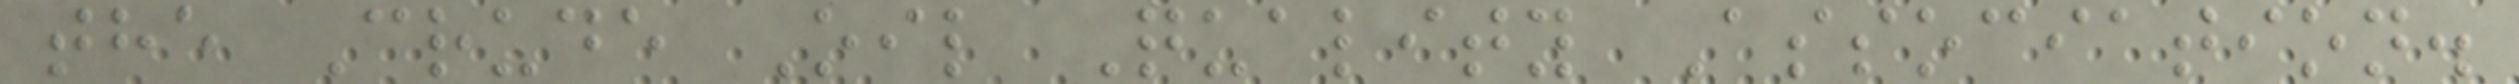the Crude Oil Quality Association.
